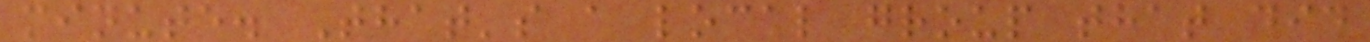minute. That's a local group that did
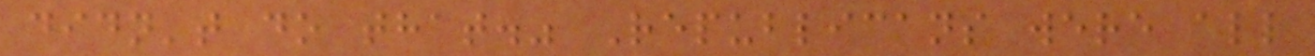didn't do that." Republicans were all
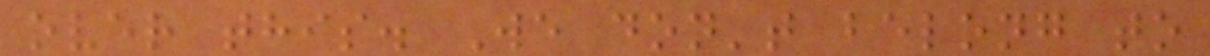over this. We don't belong to
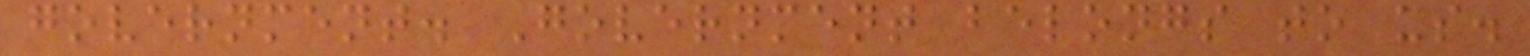government. Government belongs to us.
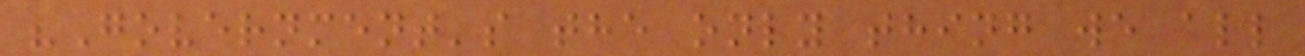"Government's the only thing we all
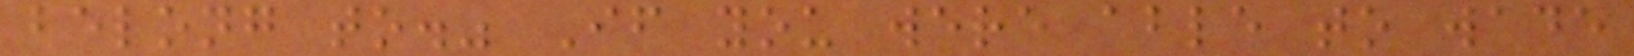belong to." If you were able to wade
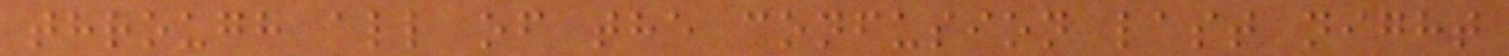through all of the confusion last night
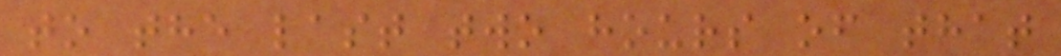to the last two hours of that
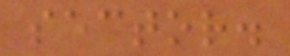sector.
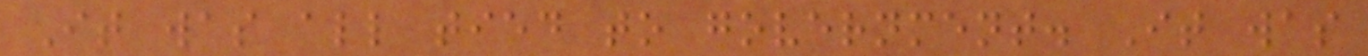It was all tied to government. It was
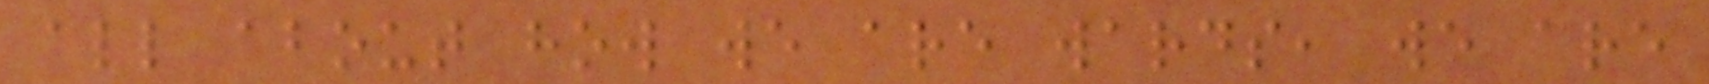all about how we are wards, we are
